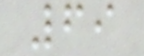69
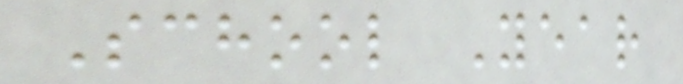School Year
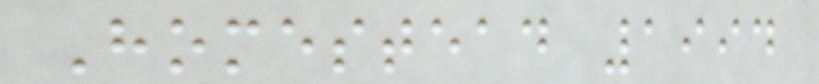Homestead 1994
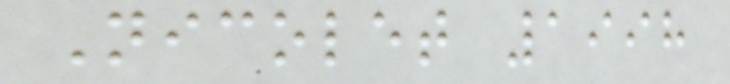Nicolet 1998
